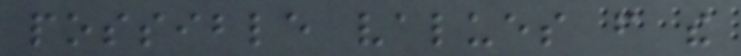possible values from the
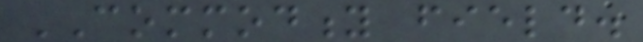COMMODITY field.
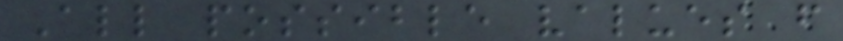All possible values from
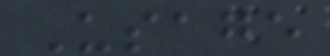Usage
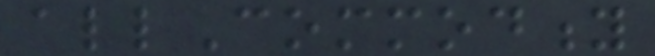allCommodity
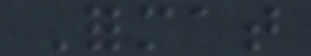Format
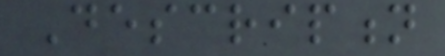Description
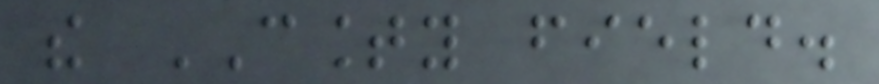the COUNTY field.
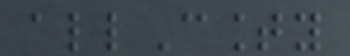allCounty
